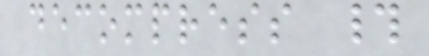decompress #
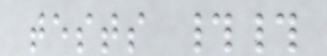tests ##
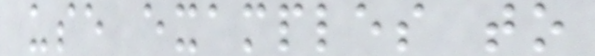use examples to
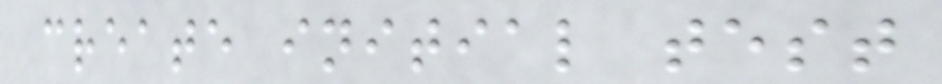create initial test
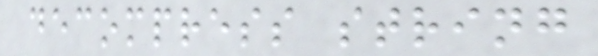decompress string
